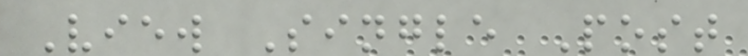View Single Post
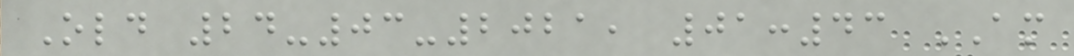Old 24-03-2021, 01:43 AM
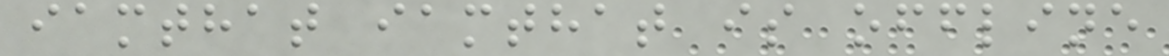iamthat iamthat is offline
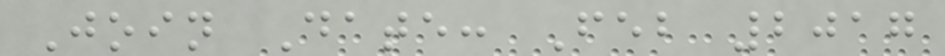Join Date: Feb 2017
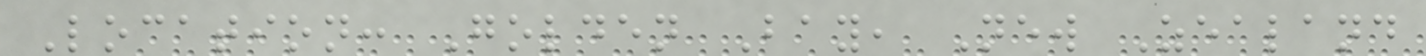Location: Golden Bay, New Zealand
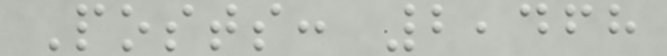Posts: 2,468
